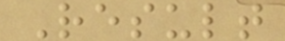Result
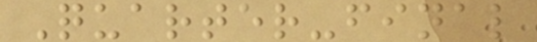Quarter-final
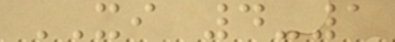XI 4-1
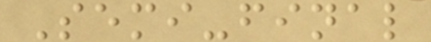Semi-final
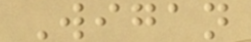Wigan
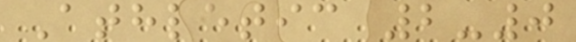Athletic 2-0
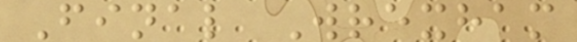Final Wrexham
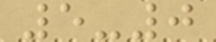5-0
